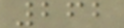262
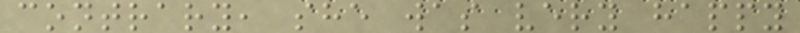contrary, she was very happy
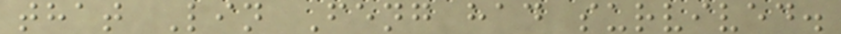that Lin Feng had survived.
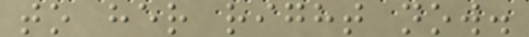to her right now.
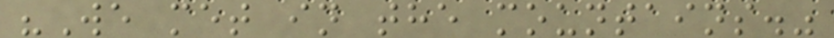"We met in the mountains."
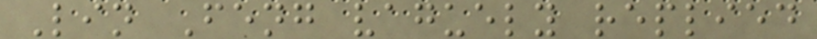Lin Feng vaguely replied
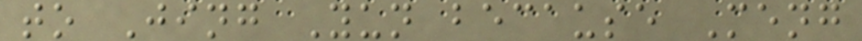to Jing Yun because Meng
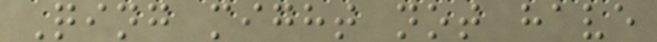Qing might not have
